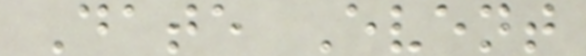Date Event
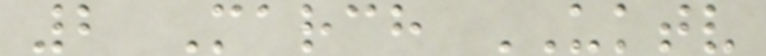2 March UKTV
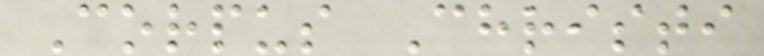Corpus Christi
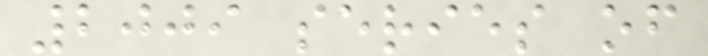2009 series of
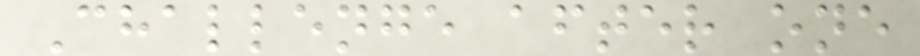Challenge after one
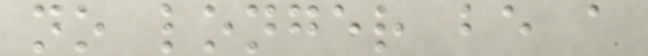no longer be a
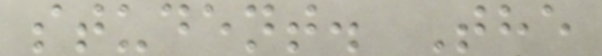student. The
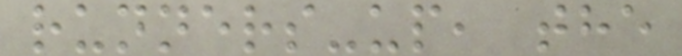runners-up, the
